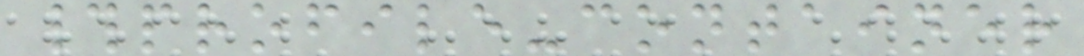#profile-container
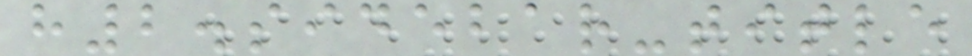h2.sidebar-title
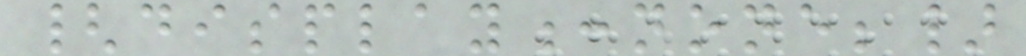{display:none;}
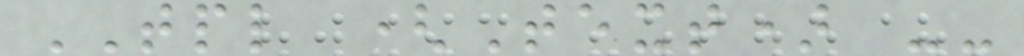TPL (Text) --
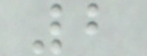2
